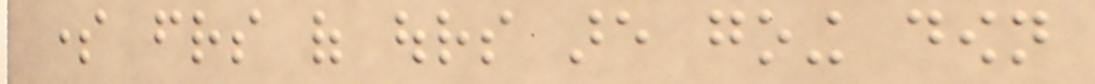some friends of ours are going down
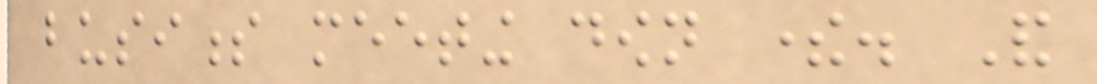business meeting down there. And
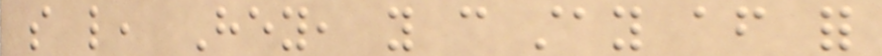so like, Hey, you can stay after for
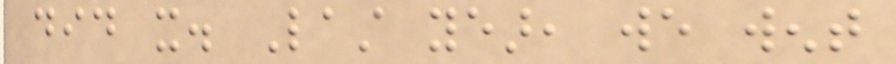did it. Last year, we went
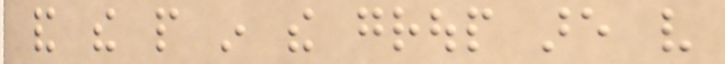and the people in the group are very
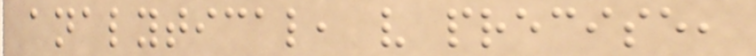analytical, very precise,
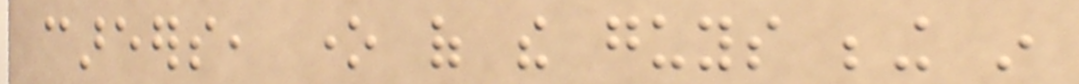careers, one of the guys being in
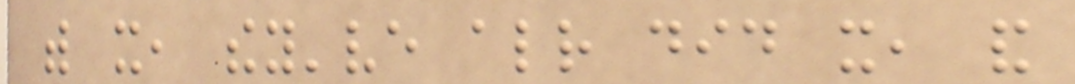with it, they've already did it, and
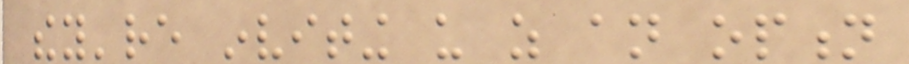they're inviting us as an option
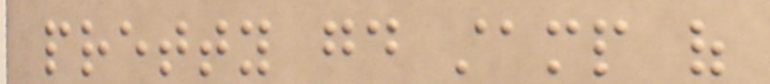pretty good stamp of
